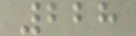228
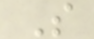S
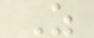Z
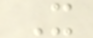X
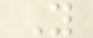Y
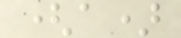(a)
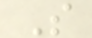S
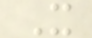X
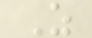Z
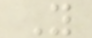Y
